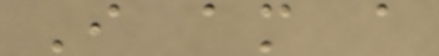I am a
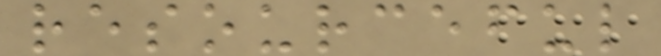resourceful
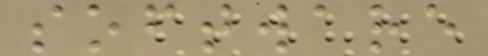software
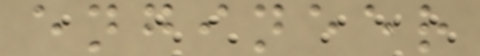engineer
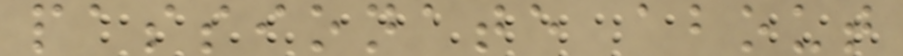passionate about
